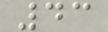43
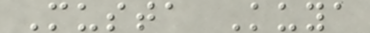Musta Kuya
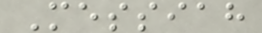Messiah
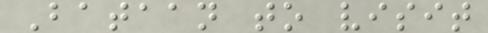Bataan to visit
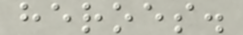heroes.
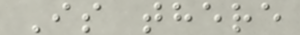Is there
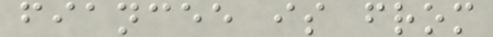fiancee is from
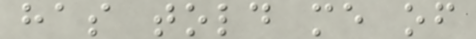has told me of
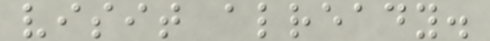visit already.
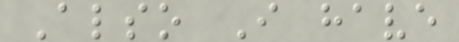Also I have
